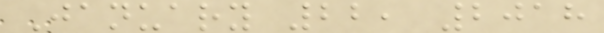January 22, 2018
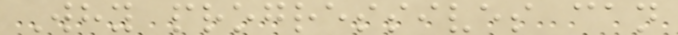Why progressives can
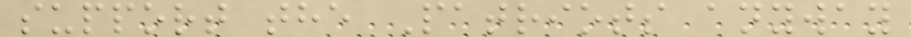support the Patriots anyway
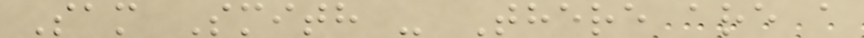Sam Smith - There are a
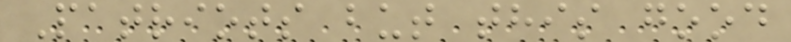Patriots but this good
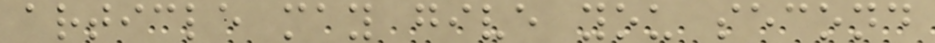article may give you second
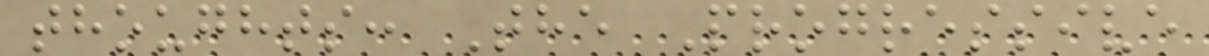thoughts: The Progressive
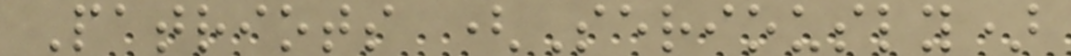Patriots (Seriously)
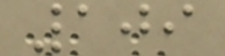109
